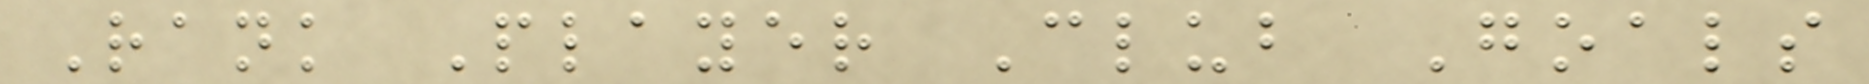Rank Player Club Goals
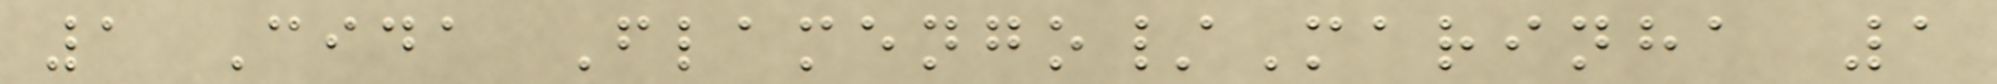1 Cida Flamengo/Marinha 1
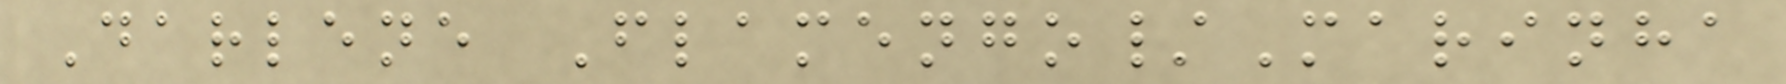Darlene Flamengo/Marinha
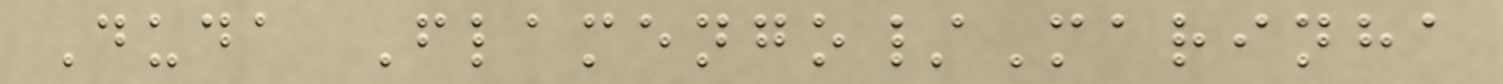Duda Flamengo/Marinha
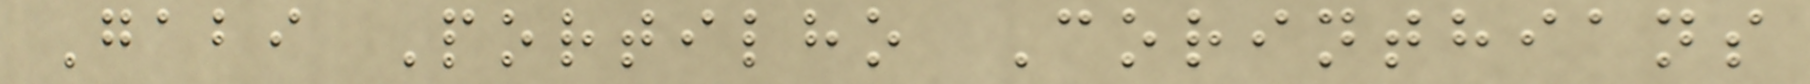Gabi Portilho Corinthians
